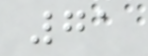71
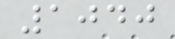1040
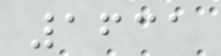1631
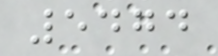5474
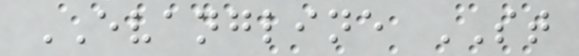EVANGLINE ST
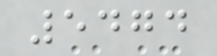5474
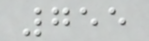755
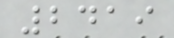2419
